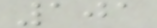101
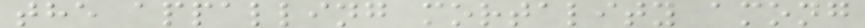the appalling mortality among
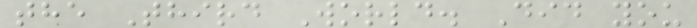the Third World. Did you
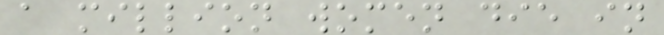a million women die in
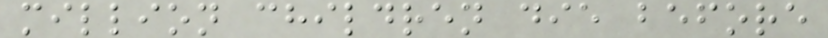million children die before
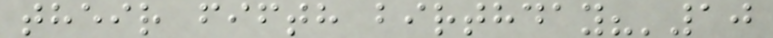their fifth birthday?'10
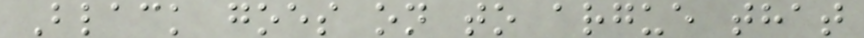Black goes on to argue that
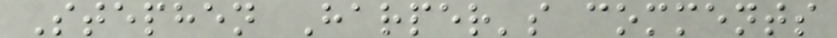Stephen Harper's comments
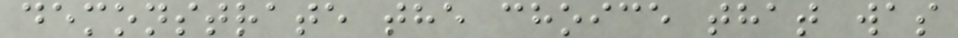demonstrate the choice that was
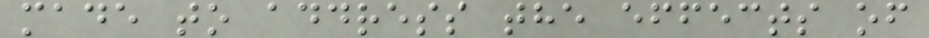made to address the effects of
